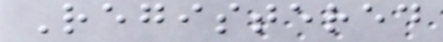Registered
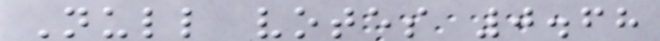Null votes 0.68
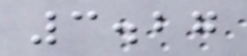3.27
